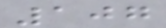107
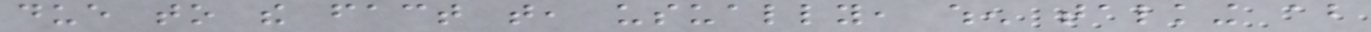due to the fact that, usually, when talking about
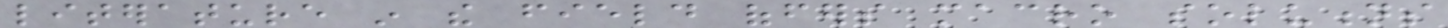literature in the field offers macro solutions
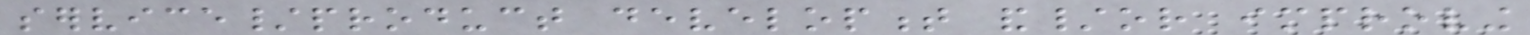service/product development and/or improving
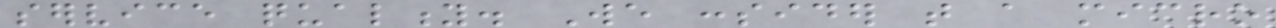service quality. We consider that a micro
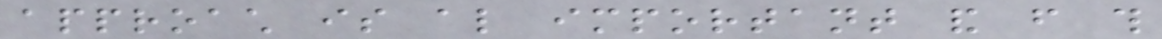approach is also important and from this
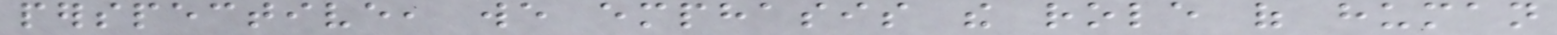perspective, we emphasis the role of human
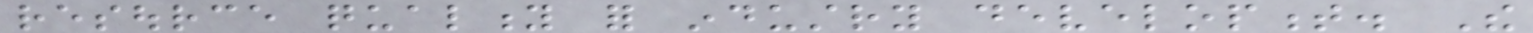resource quality for industry development. The
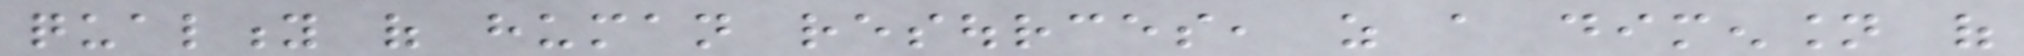quality of human resources, as a dimension of
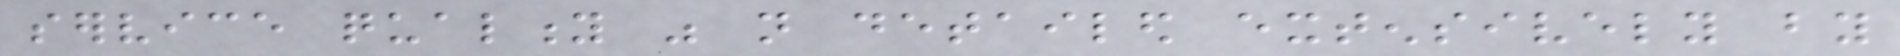service quality was not detailed extensively by
